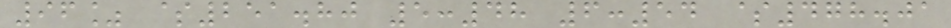96% $251.80 5:48 6:54 $478.01
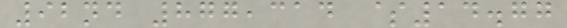92nd 877,314 $14.77
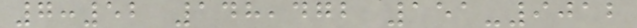7:52 148,472 151-9012
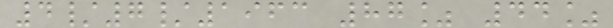4/7/1963 87% 44%
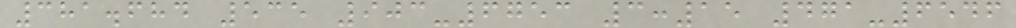381.684 535 903-6753 3:15 471-6546
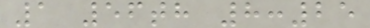1 56th 8:25
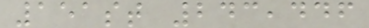151st 243,446
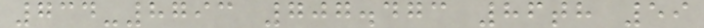734-8793 707.473 86th 59
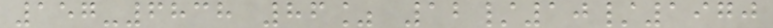157-6838 86% 12/10/1970
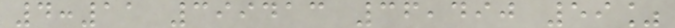4:11 399413 36,490 59%
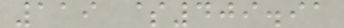119 $409.91
